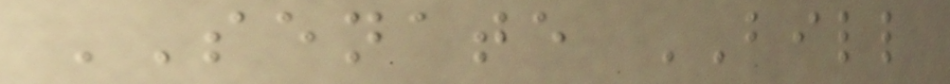SENATE BILL
